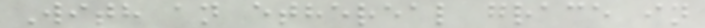With an ethereal grace in
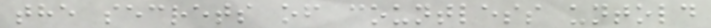the secrets of countless untold
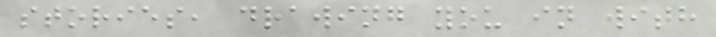stories, drawing you in with
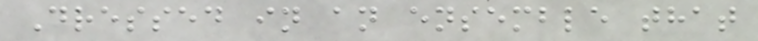Dressed in an ensemble that
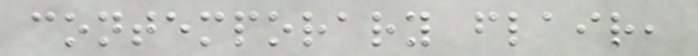contemporary flair,
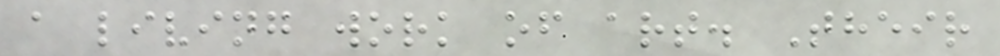a living work of art. Their
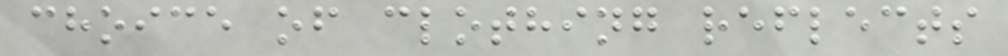choice of clothing reflects
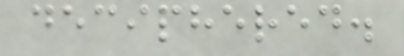deciphered.
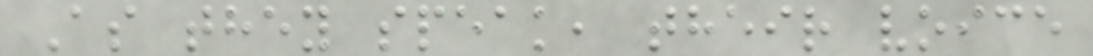As they speak, their voice
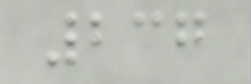237
